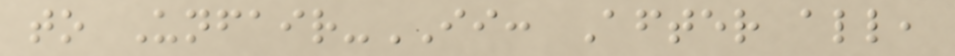to Unfair-II: After all,
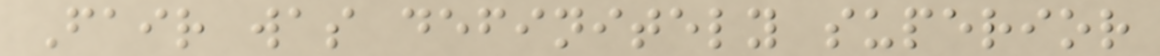Fair was definitely superior
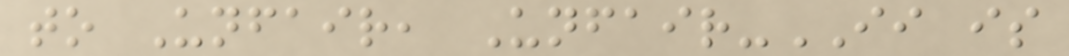to Unfair, Unfair-II is
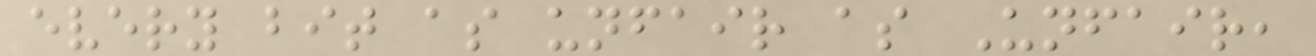every bit as unfair as Unfair,
